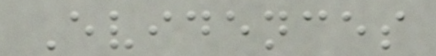Evidences
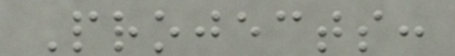Projects:
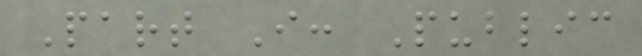Part I: Public
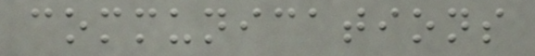communications
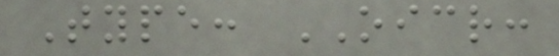Type: OICR:
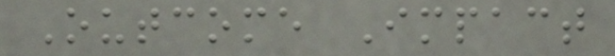Outcome Impact
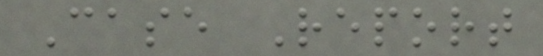Case Report
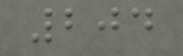204
